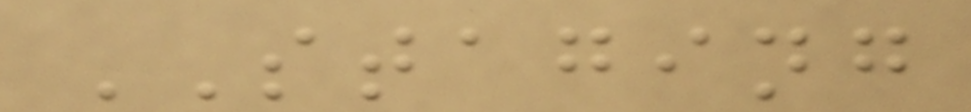STAGING
